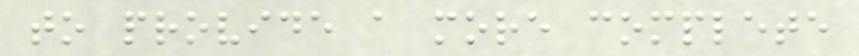to provide a more complete
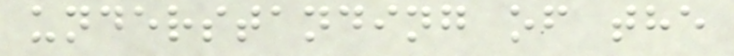understanding of the
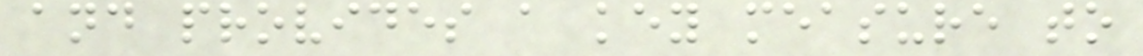and provides a key measure to
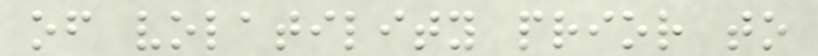of volatility prior to
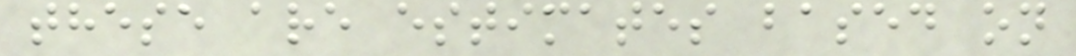these are estimates based on
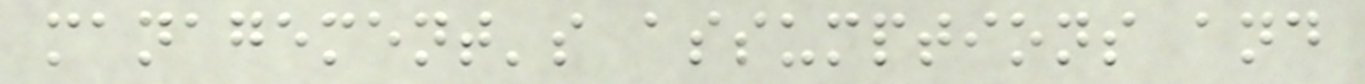management's assumptions and
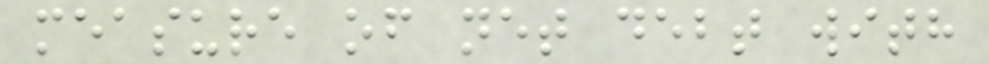measure of net debt with
